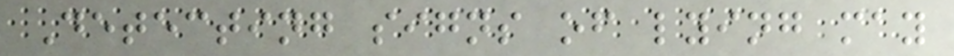Detecting signs of lying may
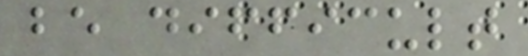be difficult
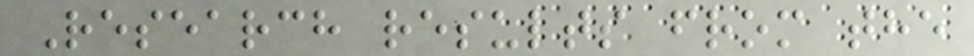Research results from the
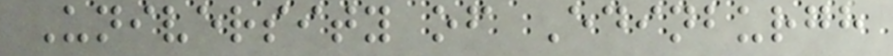University of Edinburgh
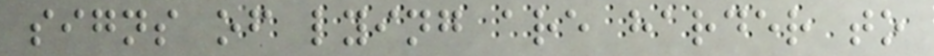signs of lying are harder to
